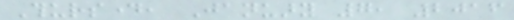Thursday, January 7, 2016
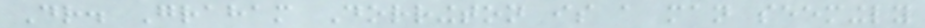Dr. Graham Dorrington is a man seemingly
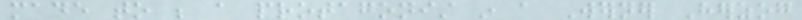made to be a protagonist in a Werner Herzog
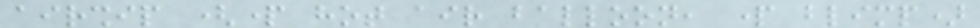airship (part hot air balloon, part blimp)
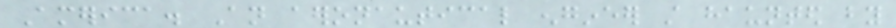America. An aeronautical engineer still haunted by
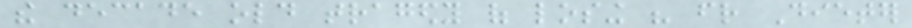the decade old tragedy of losing his friend Dieter
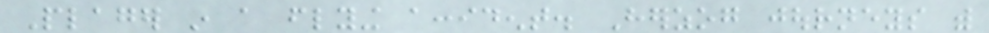Plager in a flying accident. Herzog journeys with
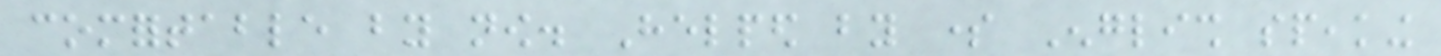comfortable by now. Helped by some English speaking
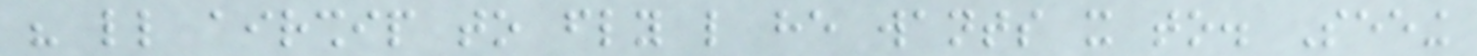his little airship to fly like he wants it to. Seeing
